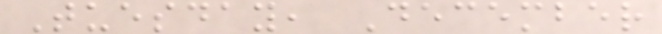Tuesday, December
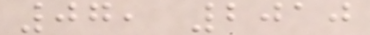07, 2010
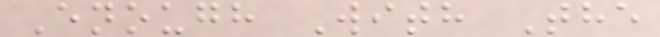Enough With The
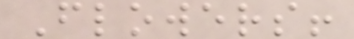Flowers!
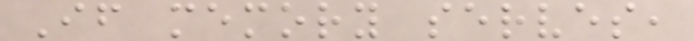If memory serves,
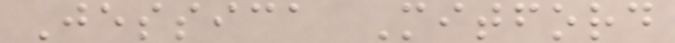Jessica Mitford
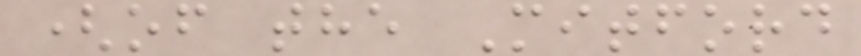(of the Mitford
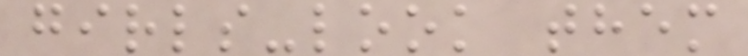girls-look them
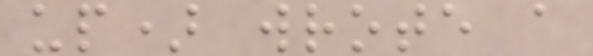up) wrote a
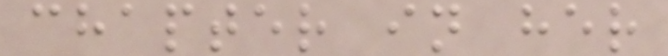chapter in her
